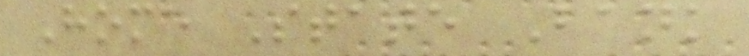Home State Bank
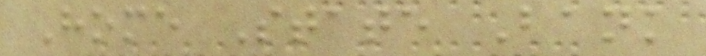Home State Bank
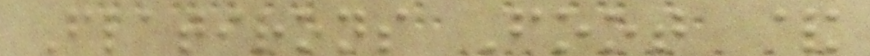Flatirons Foot &
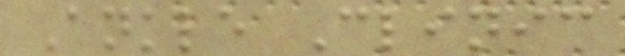Ankle Clinic
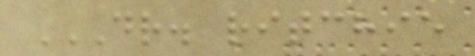DR. RITCHIE
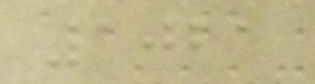1021
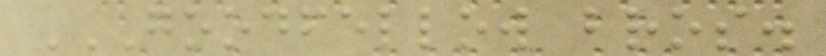GOODFELLOW BROS.
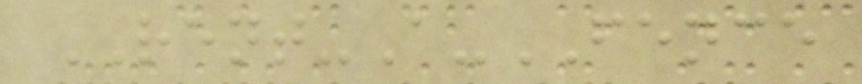RENT-A-FENCE
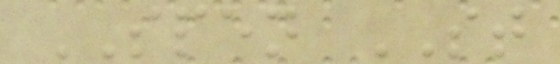SPEN ST
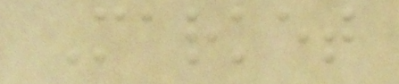Market
